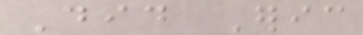Did Eric
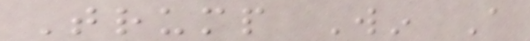Trump Win A
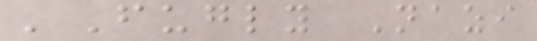'Fugly Nazi
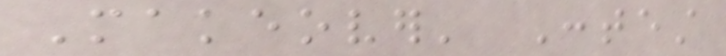Makeover' Contest
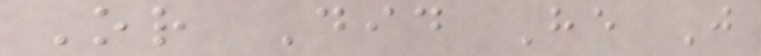Or Did He Just
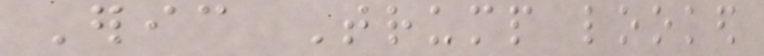Eric Trump looked
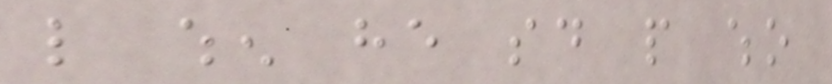like when he said people who
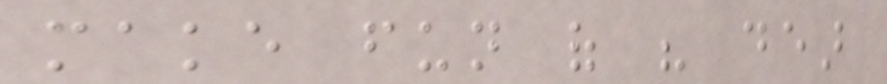make fun of his dear
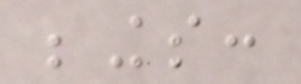beings:
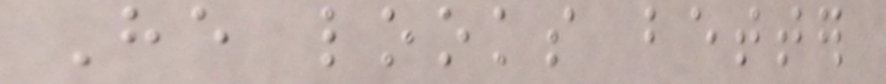He looks better
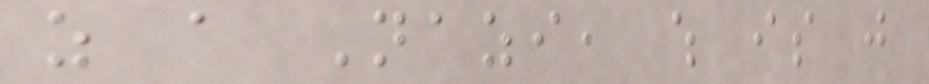as a Nazi, which is just
